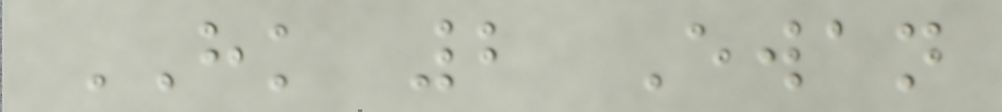HK 2 Ewan
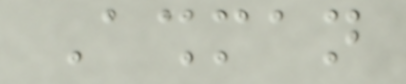Ashman
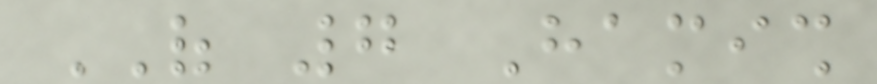OF 7 Hamish
